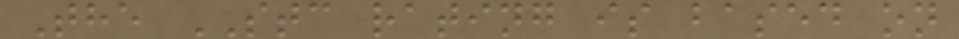The STC rating is based on
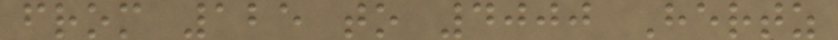from 125 to 4000 Hertz
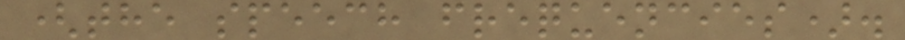(the speech frequencies).
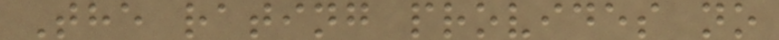The rating provides no
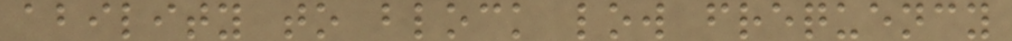ability to block low frequency
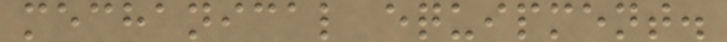mechanical equipment.
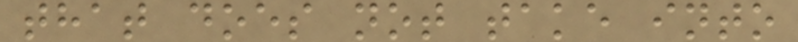that does not take into
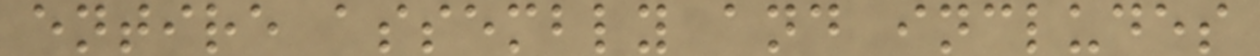entire assembly and includes
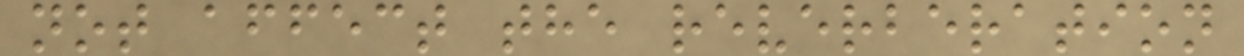not affect the reverberation
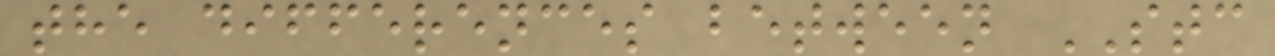the differences between STC
